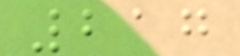217
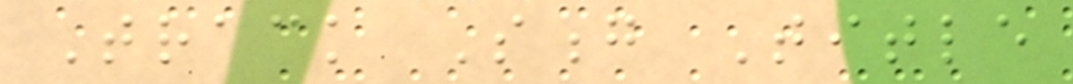Track Song Title
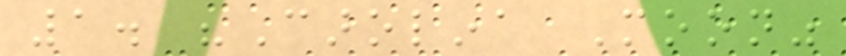1. "Carolina Moon"
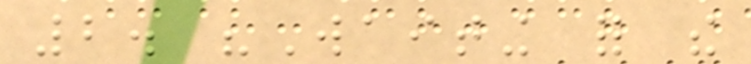2. "Waiting for the
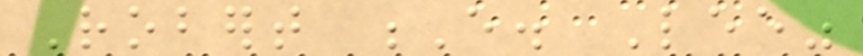Robert E. Lee"
